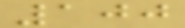100
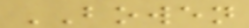BOWEN
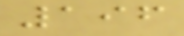196
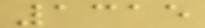1315
